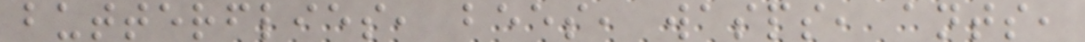butterflies, bees, wasps, ants,
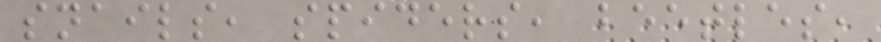snails, spiders, beetles,
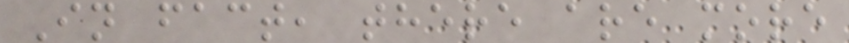In fact, there are more
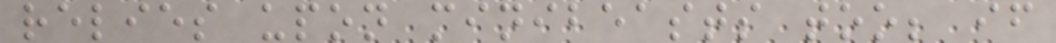relies upon minibeasts too; if
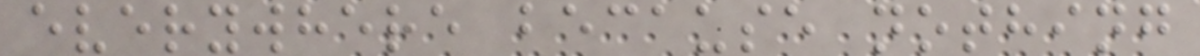everywhere because nothing
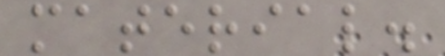material.
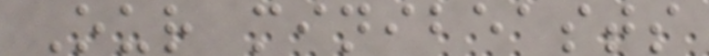Our minibeasts
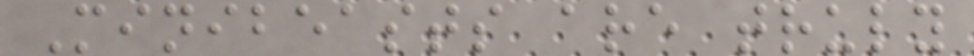Minibeasts are truly
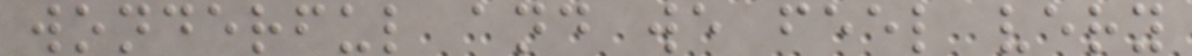wonderful and we feel very
